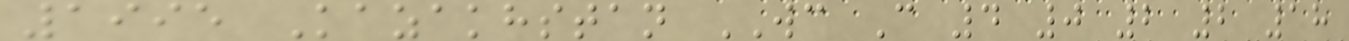1995 Kazakhstan WC C 4 0 2 2 18
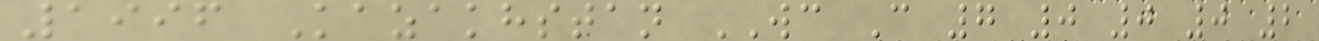1996 Kazakhstan WC C 7 0 0 0 2
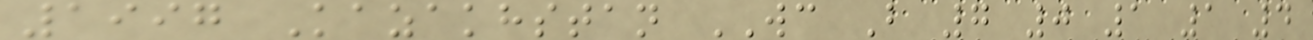1997 Kazakhstan WC B 7 0 1 1 4
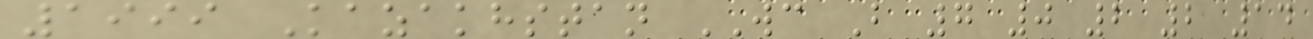1999 Kazakhstan WC B 7 0 2 2 14
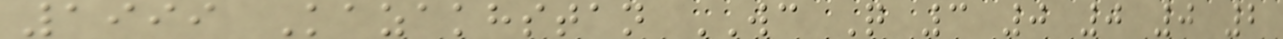1999 Kazakhstan WC Q 3 0 0 0 2
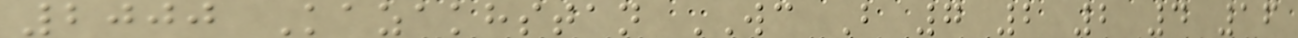2000 Kazakhstan WC B 7 2 2 4 16
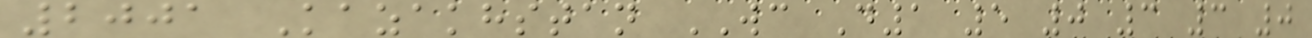2001 Kazakhstan WC D1 5 0 3 3 0
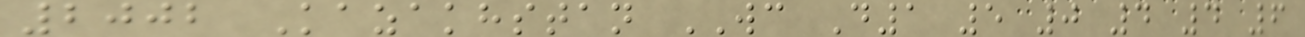2002 Kazakhstan WC D1 5 0 4 4 6
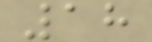18
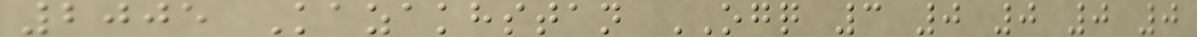2005 Kazakhstan OGQ 3 0 0 0 0
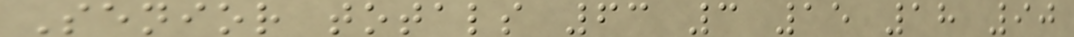Senior totals 63 3 15 18 90
